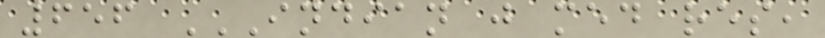656 INDIAN J MED RES,
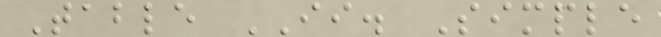Table II. Simple
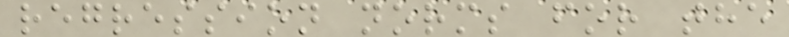regression norms for the
